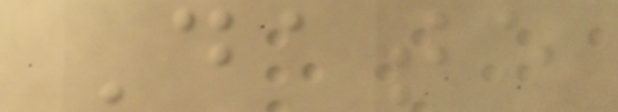Date
